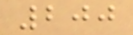200
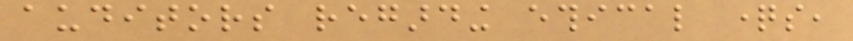auditors regarding ethical questions,
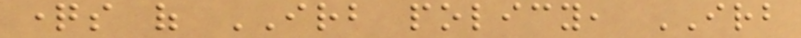questions of IRB policy, IRB
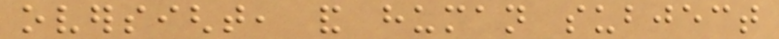oversight, and human subject
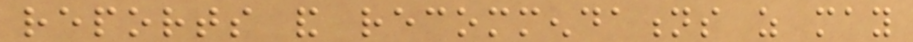reports and recommendations as may
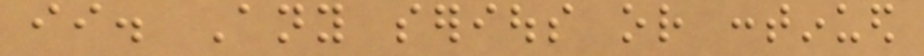ii. Any serious or continued
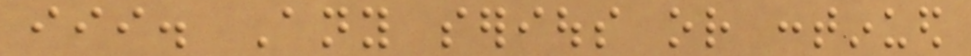iii. Any serious or continued
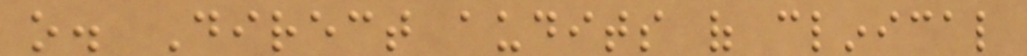o. Direct audits of clinical
